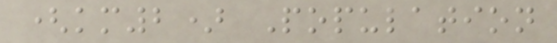(km2) Population
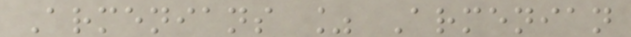Armenians % Armenian
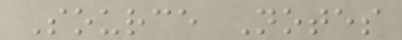Source Notes
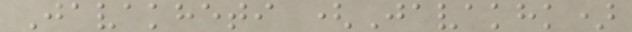Javakheti (Javakhk)
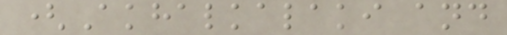(Akhalkalaki and
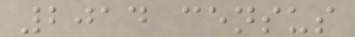2014 census
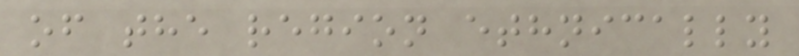of the region ethnically
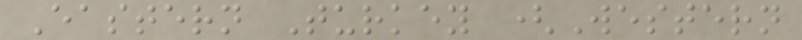Eastern Turkey (Western
